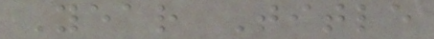Year Title
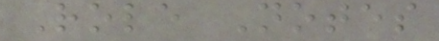Role Notes
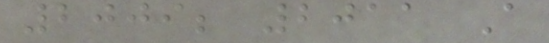2009; 2011 A
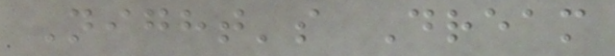Night's Dream
